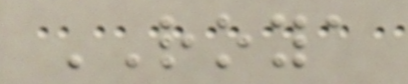ROYA
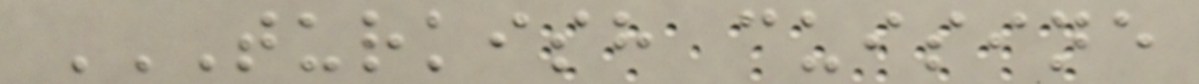TURKISH CUISINE
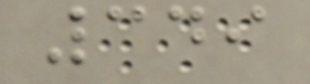349
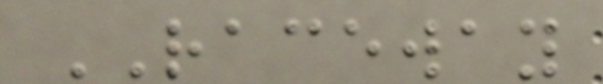RACEWAY
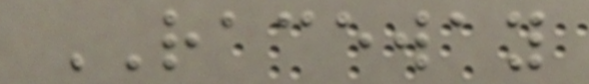RACEWAY
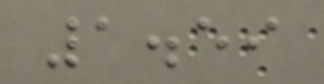1.59
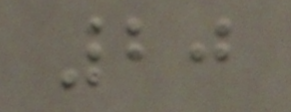20
